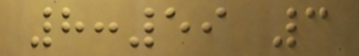8:59 3
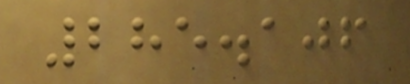285.106
